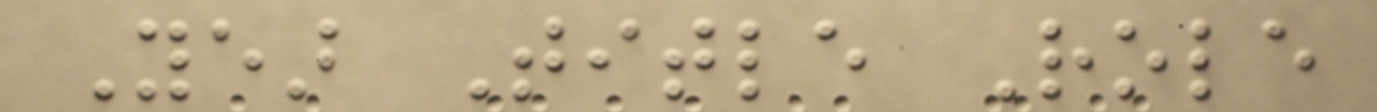Year Title Role
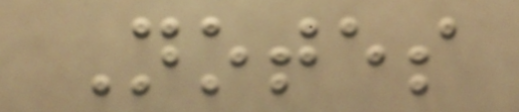Notes
